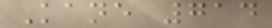Kane 714
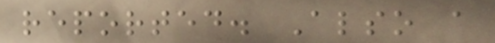reported. Also a
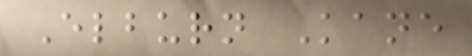Elburn Kane
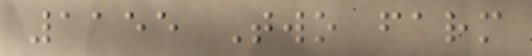1155 Two farm
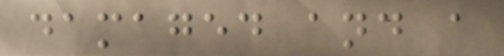damaged and a
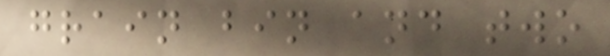grain bin and two
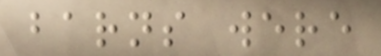barns were
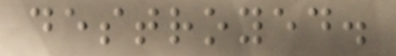destroyed.
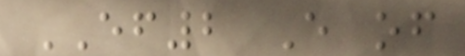EF2 E of
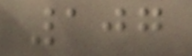107
